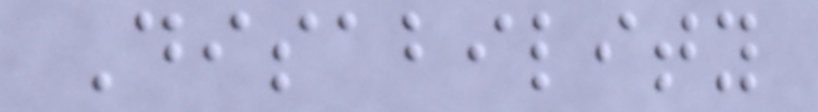Disability
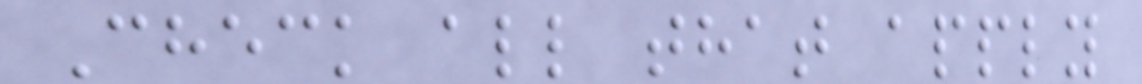Check all that apply
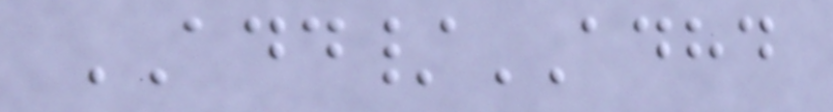ADD/ADHD
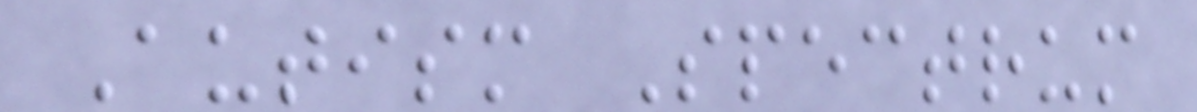Autism Spectrum
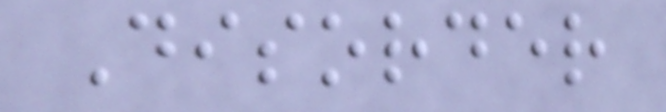Disorder
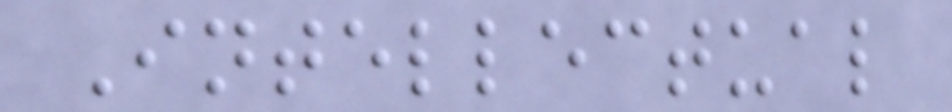Intellectual
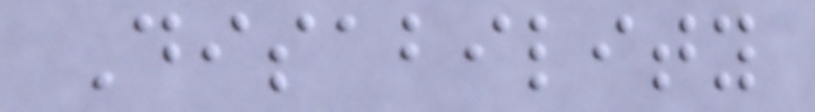Disability
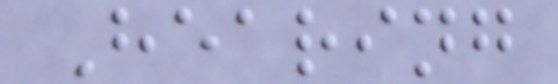Hearing
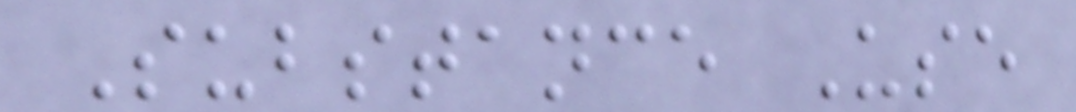Substance Use
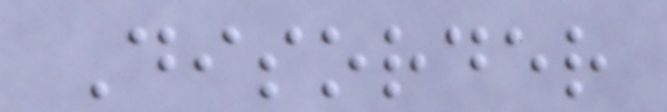Disorder
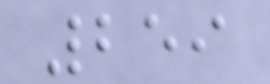259
